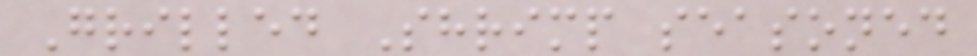Grilled Shrimp seasoned
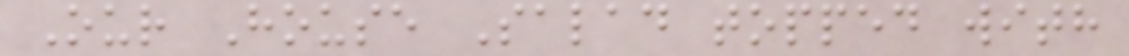Our House Salad topped with
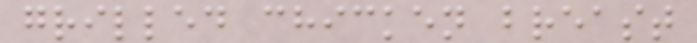grilled chicken breast
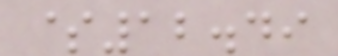$12.49
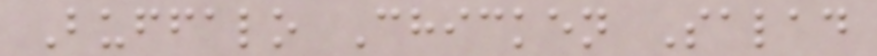Buffalo Chicken Salad
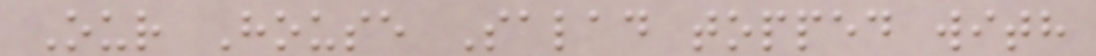Our House Salad topped with
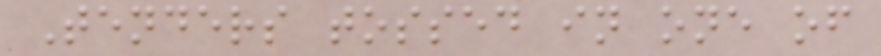Tenders tossed in one of
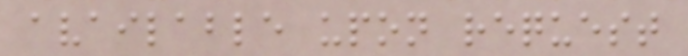available upon request
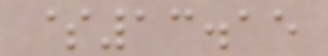$13.15
